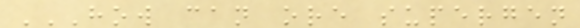HOW CAN ORE SUPERGEN
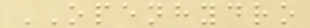OPENHYDRO
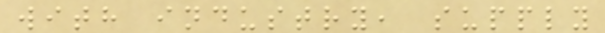with industry, supply
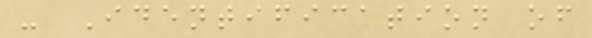- Identification of
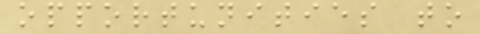opportunities to
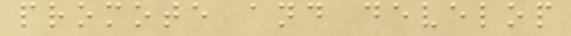promote and develop
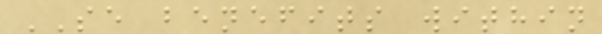SE benefits within
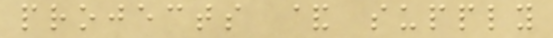projects & supply
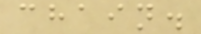chain.
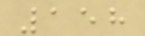158
